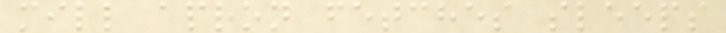mill apron fetches sleeps
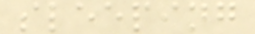sleeping
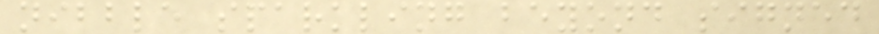nibble sparkling beyond signed
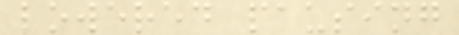lowered pausing
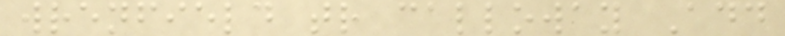wrenfield tr calloway Add
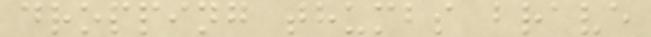dropping thumbs brave
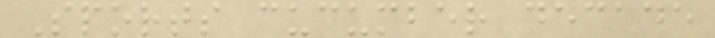Sports cucumber decade
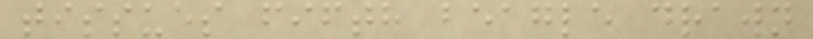tissues fifth beagle drawn
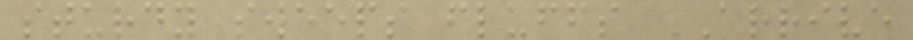sturdy sweeps fluffs ARRIVE
